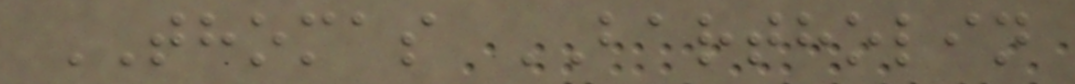THOMAS BARTHOLIN
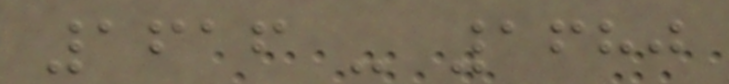1616 - 1680
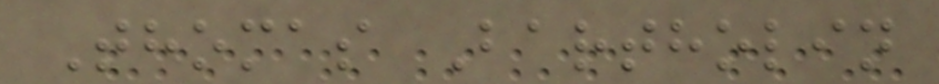Thomas Bartholin
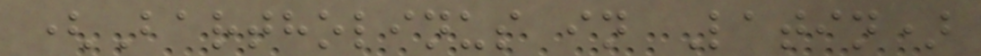(Bartholinus in Latin)
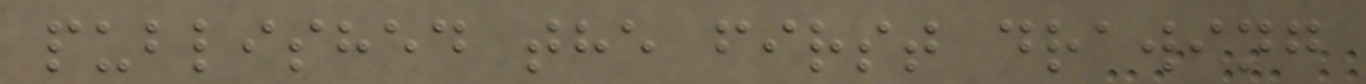published the first drawing
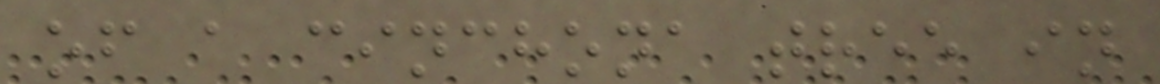of a cinchona tree in
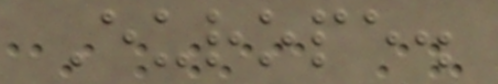Europe.
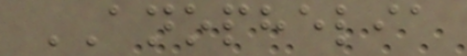ANOPHELIA
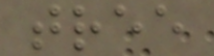tree
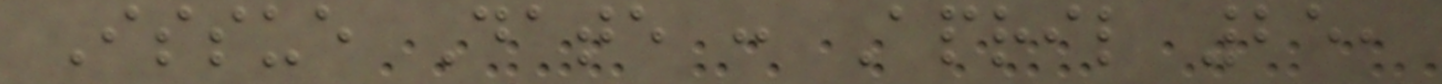Issue Date : April 25,
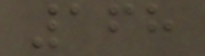168
